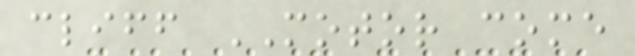cliff MOTOR come
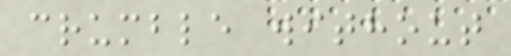crumble without
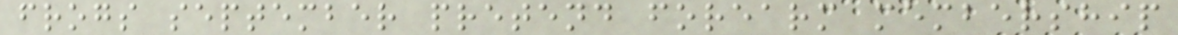frogs september pretend forearm membership
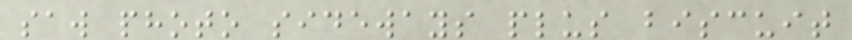saw photo sideways plus biscuit
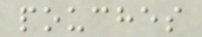pouches
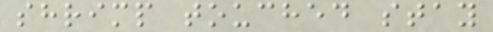shrimp touched stay
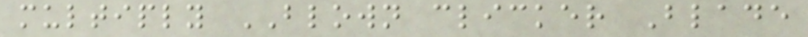multiply BLOWN clicker Blade
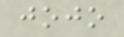jojo
